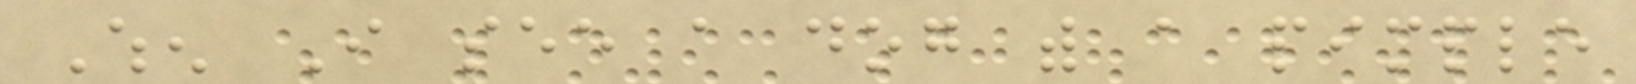When I see a dog with a pimple
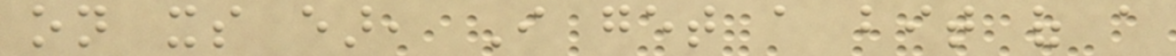on its ear, I get a bit of a
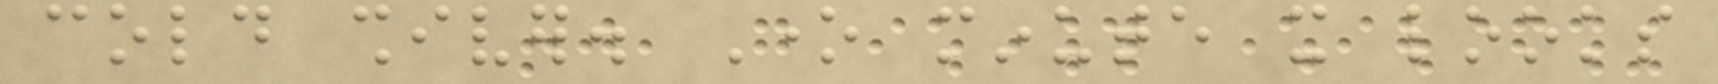cold shiver. One minute it looks
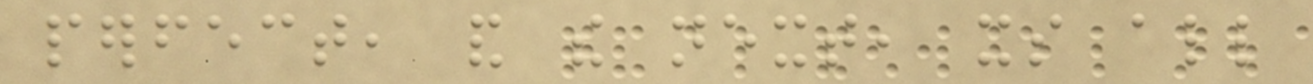perfect, and the next, its all
